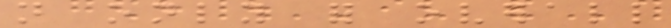not only for overall
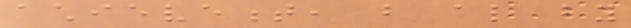achievement, but also by
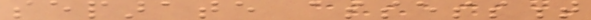separate assessment
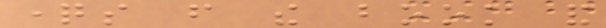questions from the book and
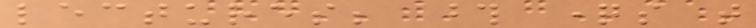lectures; those questions that
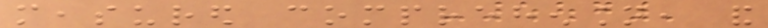measured comprehension, and
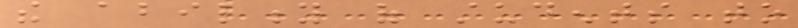the ability of students to
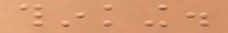thinking.
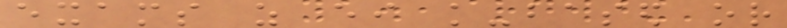exams as either knowledge-based or
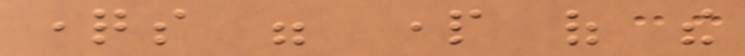questions were part of the
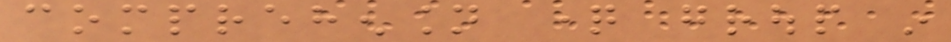comprehension question group in
